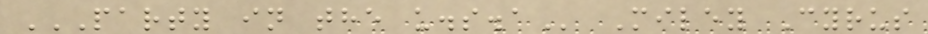PARTY IN THE U.S.A Miley Cyrus
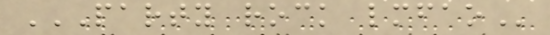PARTY ROCK LMFAO
